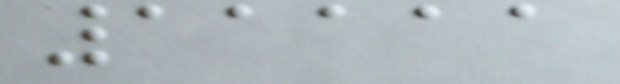11111
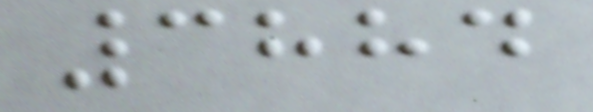3884
